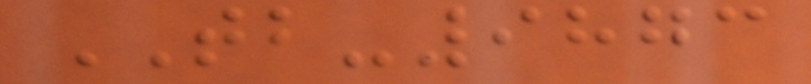TB-9873
